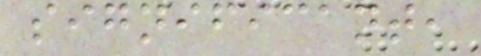significant,
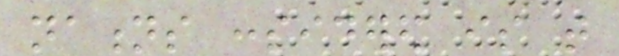nations considered is that
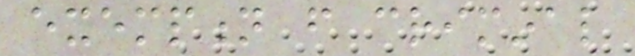exemption from criminal
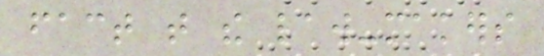fact that the law-makers
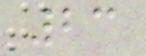23
